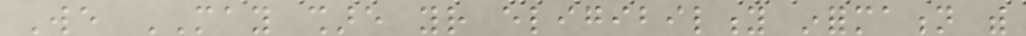We MAY share your eligibility information with
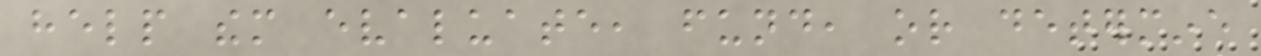help them evaluate, fund, or determine
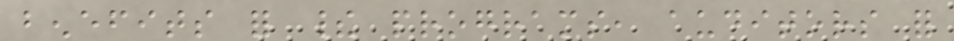benefits for their programs, auditors for
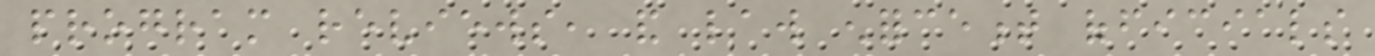program reviews, and law enforcement officials
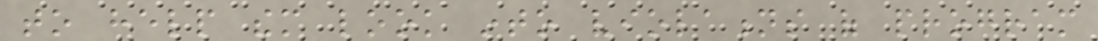to help them look into violations of program
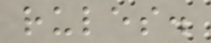rules.
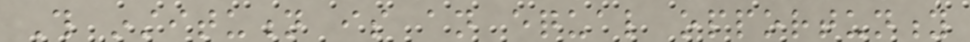This institution is an equal opportunity
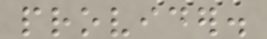provider.
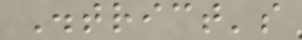District's
